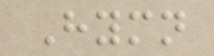Hymn
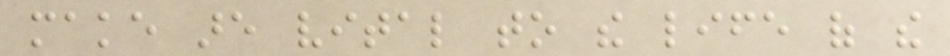make are vital to the life of the
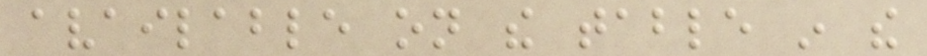available on the table in the
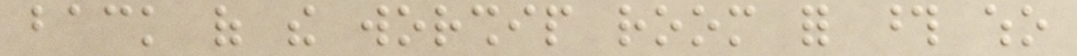back of the worship room for those who
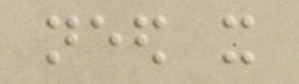need it
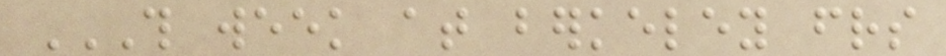THIS WEEK AT BERKELEY FRIENDS
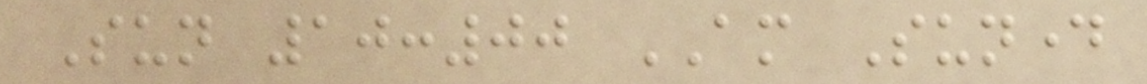Sun 10:00 AM Sunday
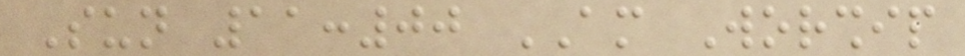Sun 11:00 AM Worship
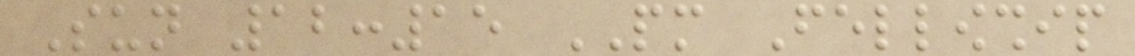Sun 12:15 PM Fellowship
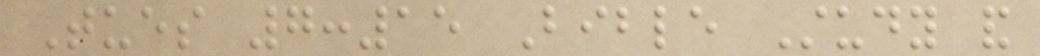Tues 7:15 Bible Study and
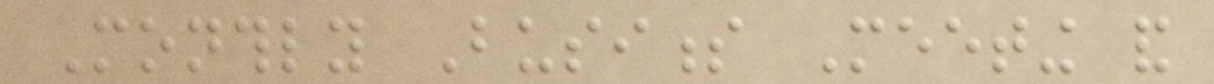Monthly Business Meeting and
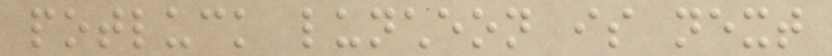potluck luncheon is next
